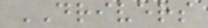DRIVERS
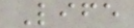Life
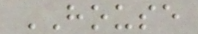HOUSE
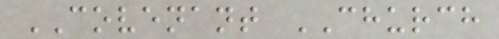COVENANT CHURCH
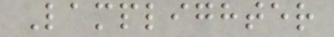Lamplighter
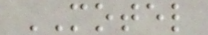MOTEL
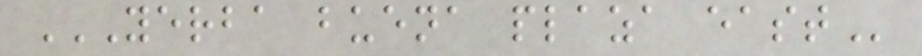YERBA BUENA PLAZA EAST
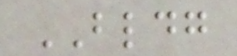BLDG
